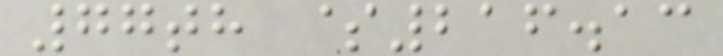77th $216.13
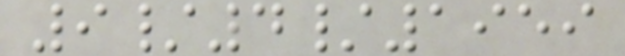9/4/1959
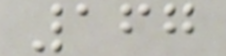167
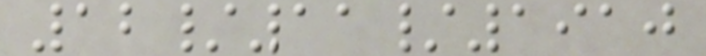12/11/1910
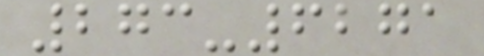273-6271
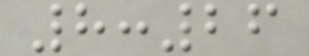8:26
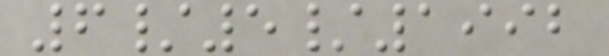6/5/1992
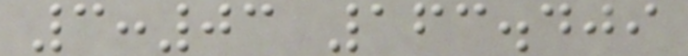3:03 163.409
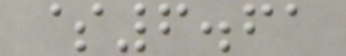$6.61
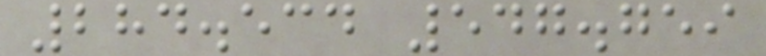284.534 547.759
